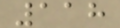118
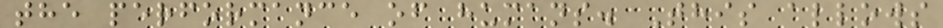the performance of humans. This allows
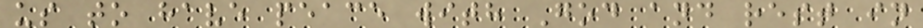us to have peace with God and rest in
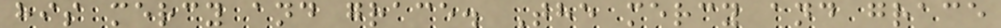his mercy and grace. The mercy and grace
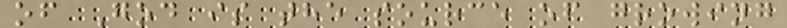of God is the source of growing
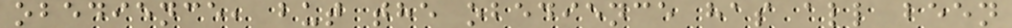obedience, but the obedience has all been
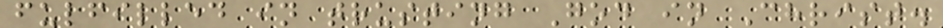fulfilled in trusting God in Christ.
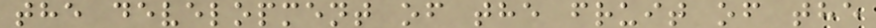the development of the fruit of the
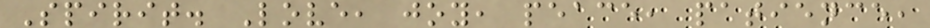Spirit. Love, joy, peace, patience,
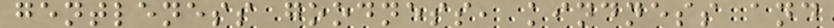gentleness goodness, kindness and
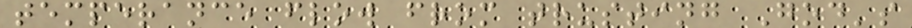temperance flow from trusting God's
